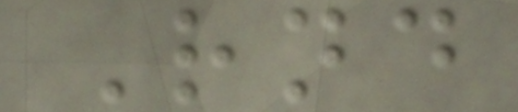Rnd
